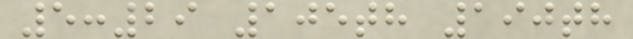5:29 105th 190th
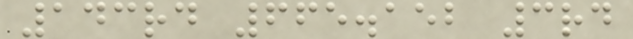143rd 665.152 3rd
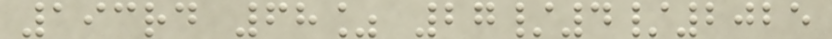193rd 68% 27/4/2025
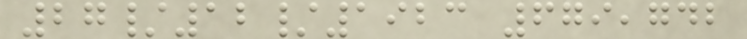27/12/1923 679,742
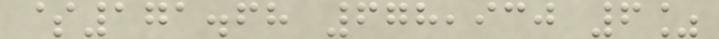$171.68 678,930 6%
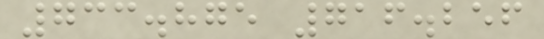733.875 716.256
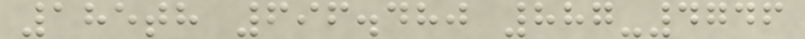185th 696.480 887-4746
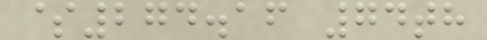$274.16 74th
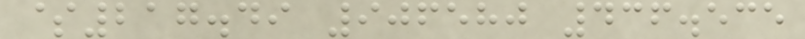$217.49 906580 436.535
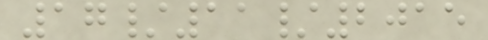17/11/2015
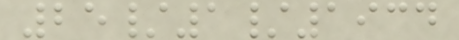25/1/1934
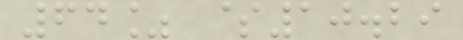64% $10.29
